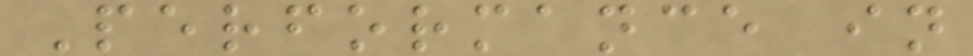Performance in
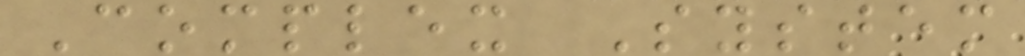Complex System
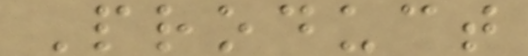Product
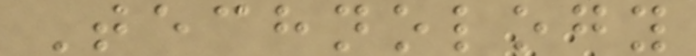Technology
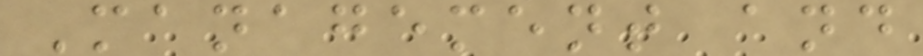Management and
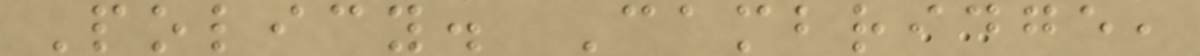Policy. Cambridge,
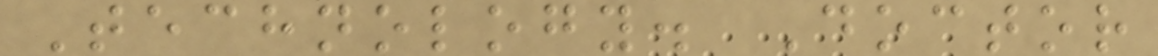Technology. Doctor
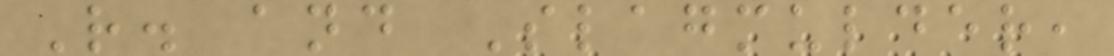R. and Slagmulder,
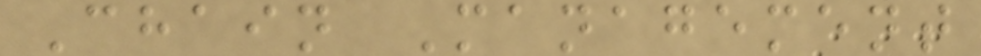Chain Management
